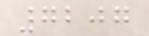7207
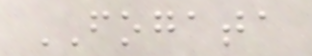FOGATA
